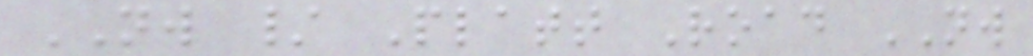NW / Platt Road NW
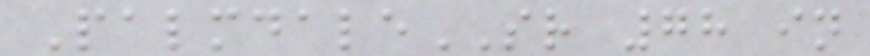PalmdaleSR 78 in
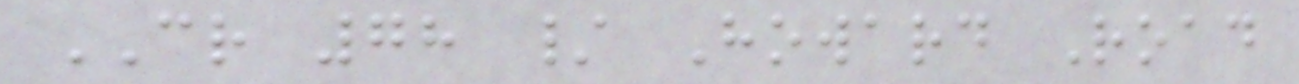CR 78 / Howard Road
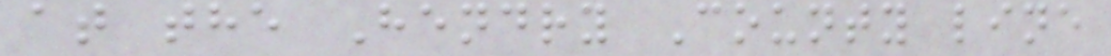at the Hendry County line
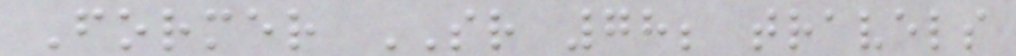Former SR 78; travels
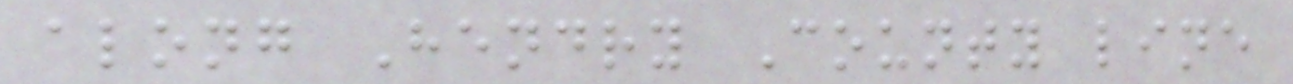along Hendry County line
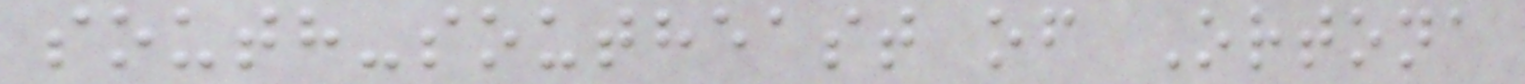south-southeast of Ortona
